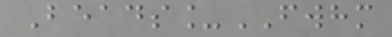Beads_FWHM
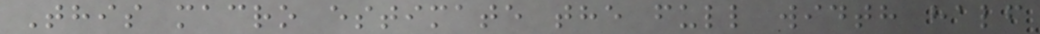This macro estimate the full width half
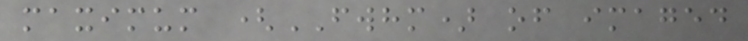maximum (FWHM) of imaged
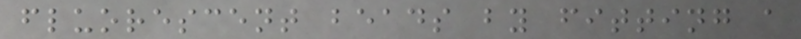fluorescent beads by fitting a
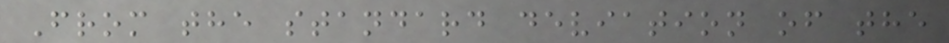From the standard deviation of the
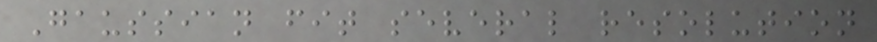Gaussian fit several resolution
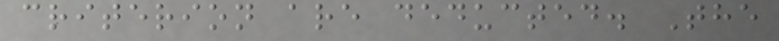criterion are deducted. The
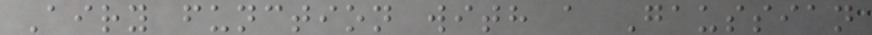Airy function with a Gaussian
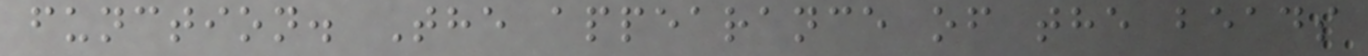function. The appearance of the beads
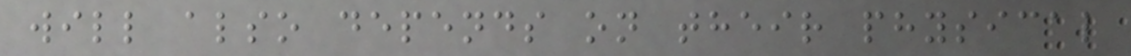will also depends on their physical
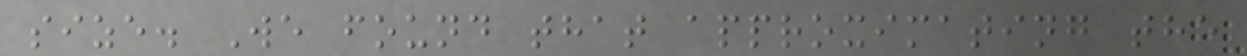size. We found that approximating the
